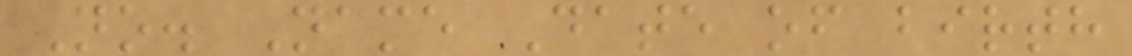No. Name Date of birth
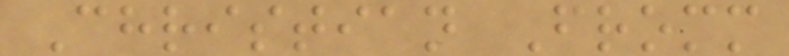Christian Fromm
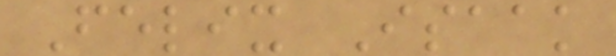Felix Isaak
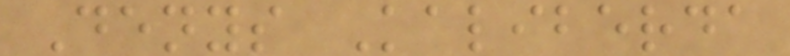Denys Kaliberda
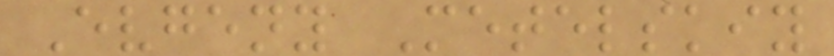Evgeny Metelskiy
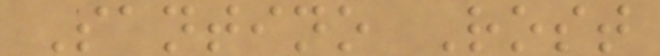Santino Rost
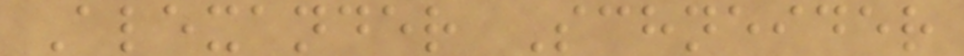Alexander Schneider
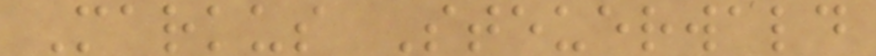Markus Steuerwald
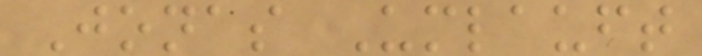Jonas Umlauft
